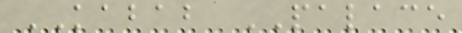KABAB PALACE
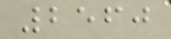2560
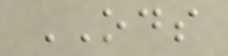ODS
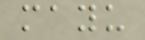mayu
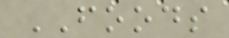FOODS
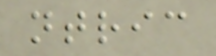ntric
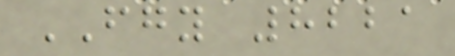FGY 8221
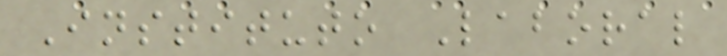Instituto Laboral
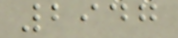2947
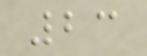23
